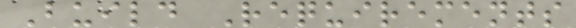Build Requirements
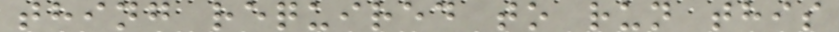thing required to run this
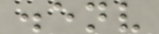.env
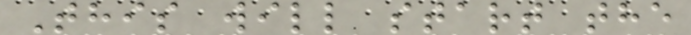This will start the
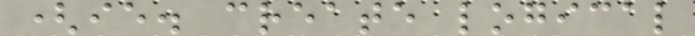(ie. create logical
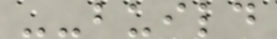--build
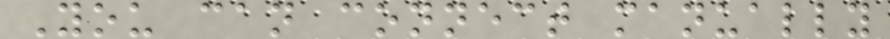You can connect manually
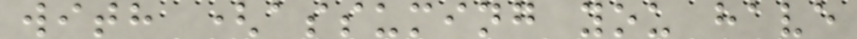with (assuming you have
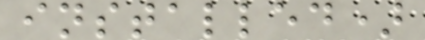installed)
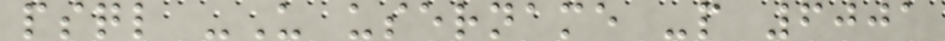psql -U username -p 6001
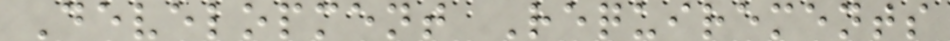Development Requirements
